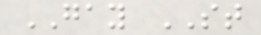GAY ST
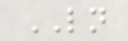LN
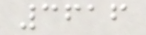3616
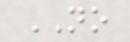NO
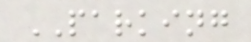PARKING
